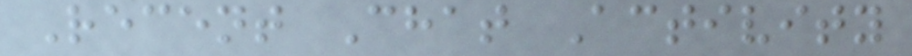Recent Chat Activity
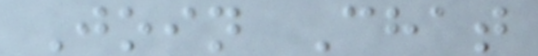Join Chat
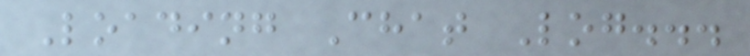Loading Chat Log...
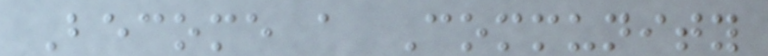Become a Community
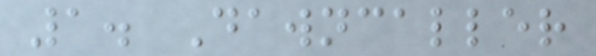1. Dawncaller
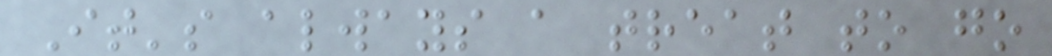It's always a treat to go
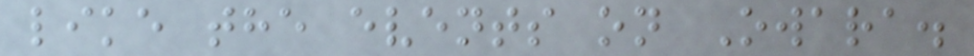like the events on Owara.
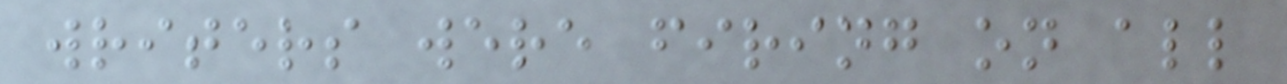writers were firing on all
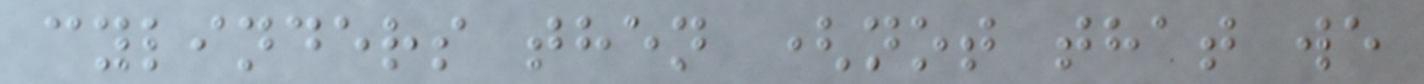cylinders then (not that we
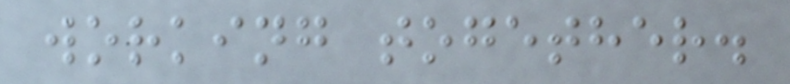working together.
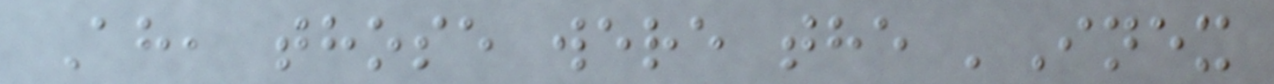Ah, those were the 'Inex
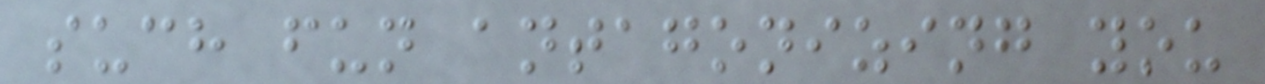such fun antagonizing you
